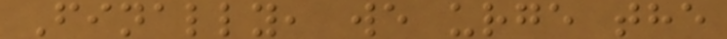Finally, we urge the
